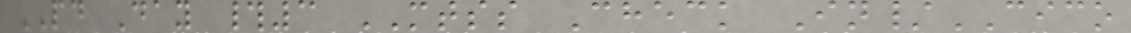PD Day #3 MTSS Check In/CICO
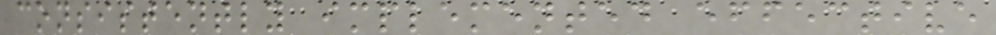consistently implemented effective
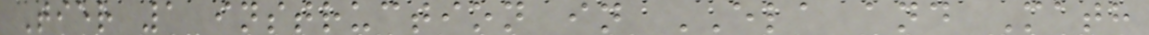Tier 1 instruction in ELA and Math
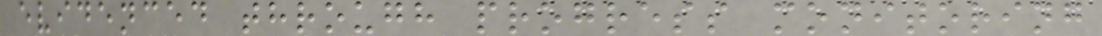evidenced through progress monitoring
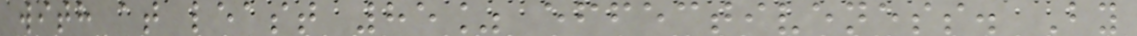with at least 85% effectiveness. By
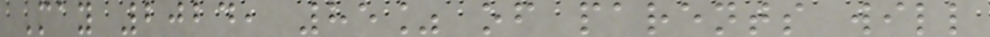May 2024, 85% of parents will
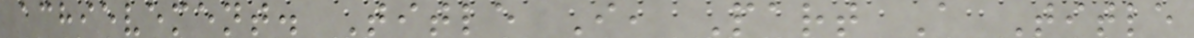achievement. Title I, Part A Title
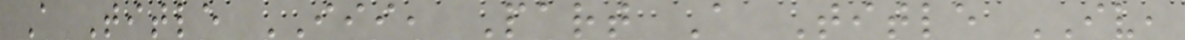A Title III, Part A Title IV,
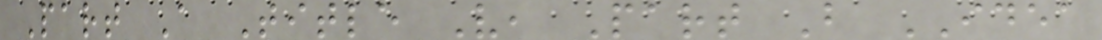Part A Title V, Part B IDEA
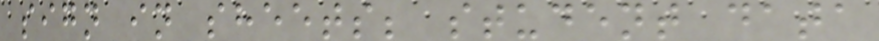sign in sheets; student data
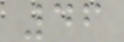46
